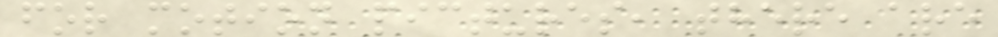for motion pictures, there are
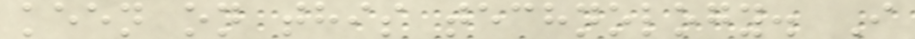keen on this technology. I
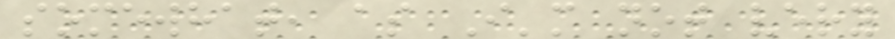somewhat, as I'm not very
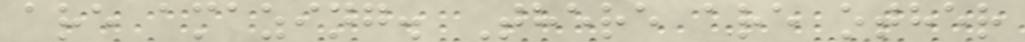are amazing. There are other
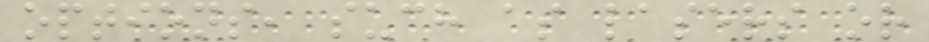options, such as lasers or
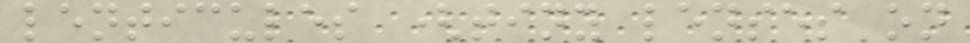lenticules (tiny lenses on
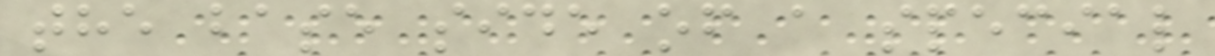the base side of a special
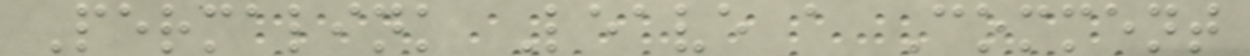Permalink Leave a Comment
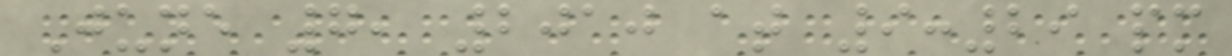June 7, 2010 at 9:29 pm
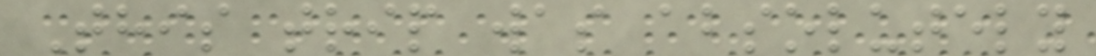This trip was absolutely
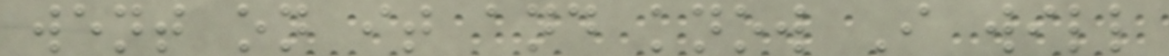went on it and know I will
